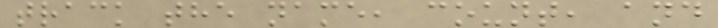track the name, count, and
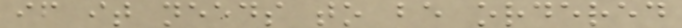if it needs to be ordered
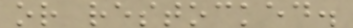or restocked.
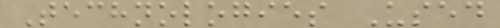Technologies Used
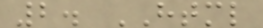2. HTML
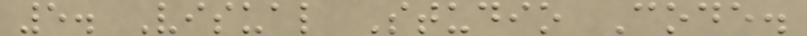5. Visual Studio Code.
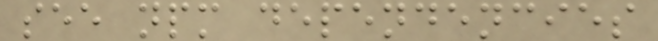see npm dependencies
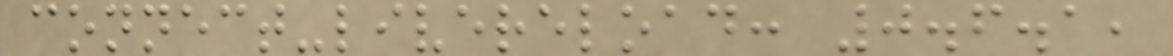connect-livereload: 0.6.1,
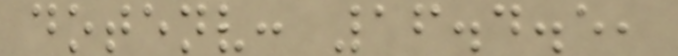dotenv: 16.4.5,
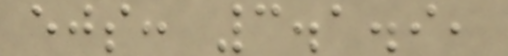ejs: 3.1.9,
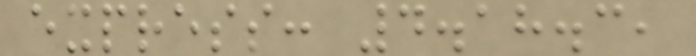express: 4.18.3,
